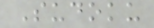Sudoku
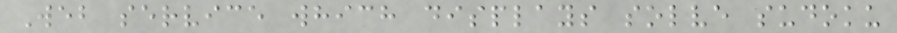Web service which displays solve sudoku
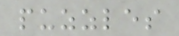puzzles
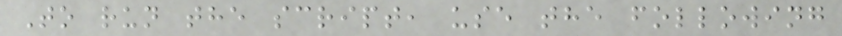To run the script, use the following
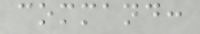command:
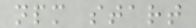npm start
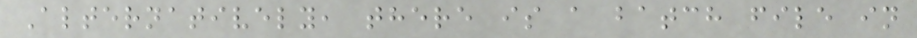Alternatively, there is a batch file in
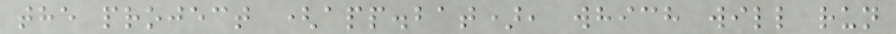the project (app.bat), which will run
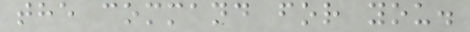the command for you.
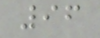96
